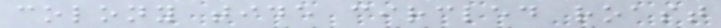colony tide circled roast
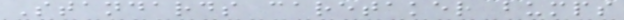Standards caretaker bumps
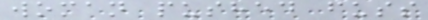woman pushed fuss
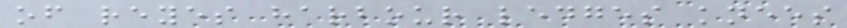of reyes harbour ledges knees
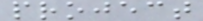project
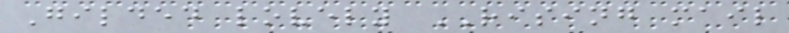Gilded lovely RISING mail
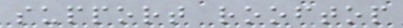support rooftop
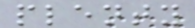plenty
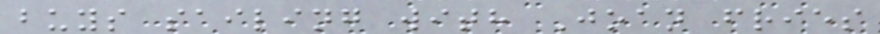buys sailing with Joan fries
